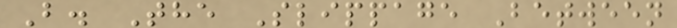B. The Slippage Between
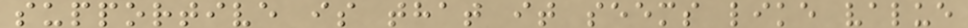supportive is that it seems like value
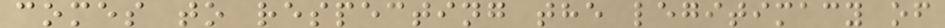comes to respecting the legitimacy of
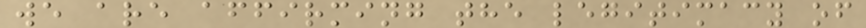we are affirming the legitimacy of
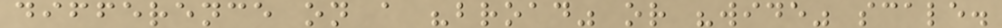difference on a "broad" or "wide" scale.
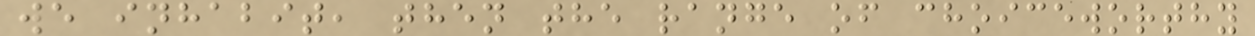we inhabit, then the range of choiceworthy
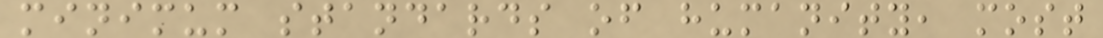minimum standards of humanity, most
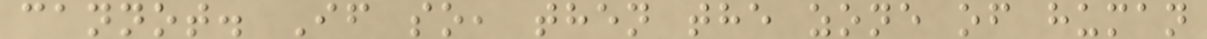cannot. If so, then the zone of human
